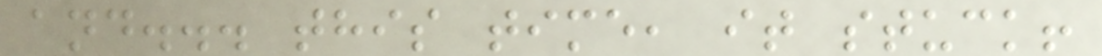and... this time, it stuck!
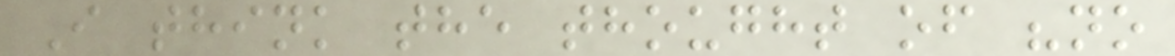I think the thought of "no
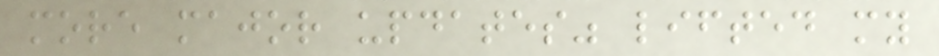more major updates" lifted my
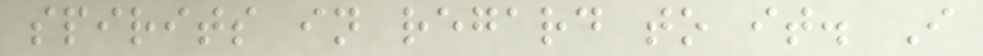spirits in regard to it. I
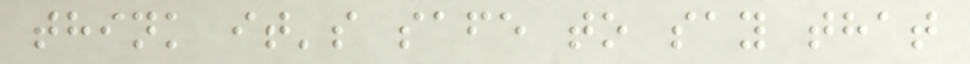think it's safe to say that
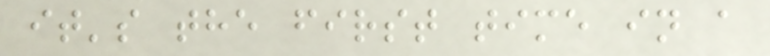it's the first time in a
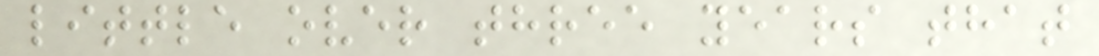little over three years that
